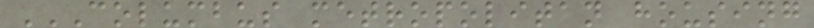COLUMBUS METROPOLITAN HOUSING
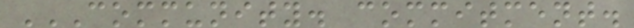COMMUNITY. COMMITMENT.
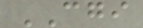CGI
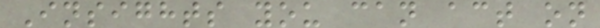Insights you can act on
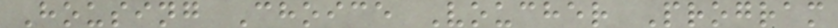Housing Choice Voucher Program
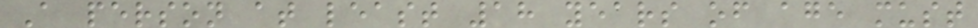A person at least 18 years of age must
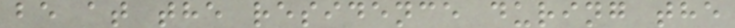be at the residence during the
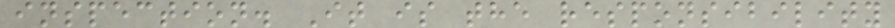inspection. It is the responsibility
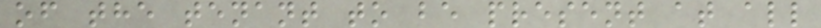of the tenant to be present at all
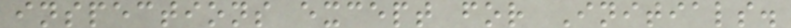inspections except for Initials.
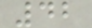42
